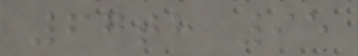67th 95
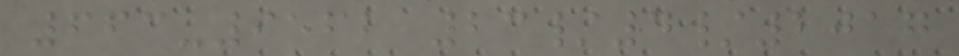663-9562 23/4/2017
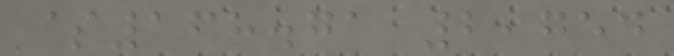$168.71 2,754
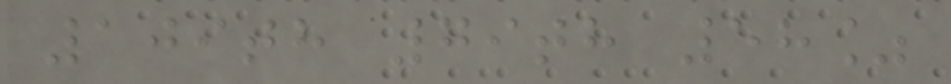109th 79th 58%
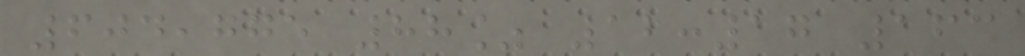604,775 88% 12:17 163
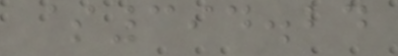$394.24
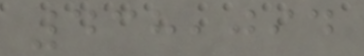438,094
